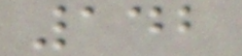142
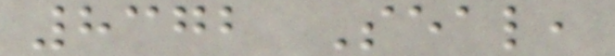8372 Seal,
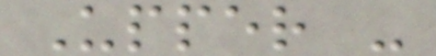Upper -
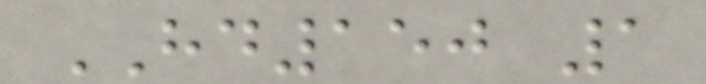HD150 1
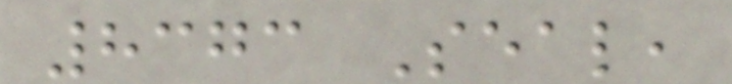8373 Seal,
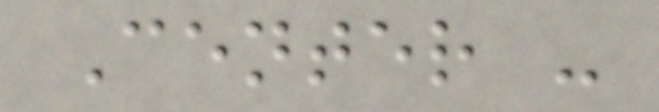Center -
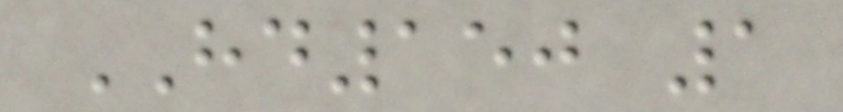HD150 1
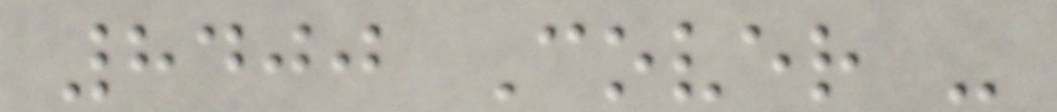8400 Cover -
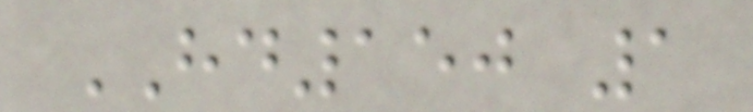HD150 1
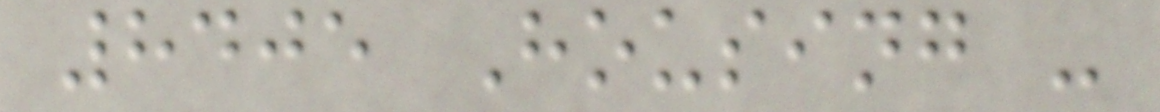8405 Housing -
